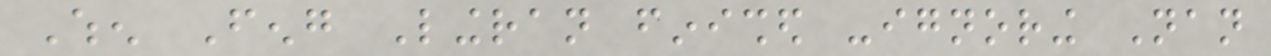When Feng Lingran finished -ignoring Nan
